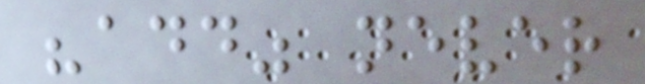"add" never
